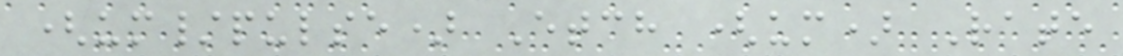(um/pulse) Etch (um) Rate
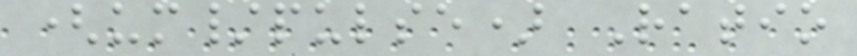(um/pulse) Ratio
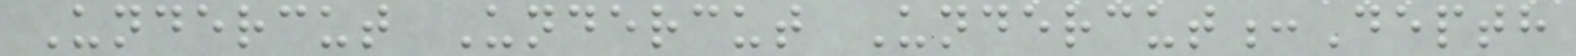Undercut Undercut Undercut:Depth
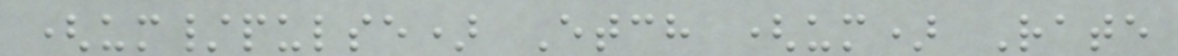(um/pulse) Etch (um) Rate
